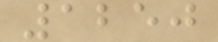1250
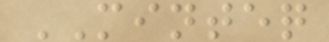MINTEQ
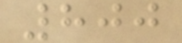800
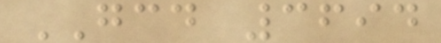GCD 3694
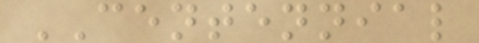CENTENNIAL
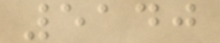5140
